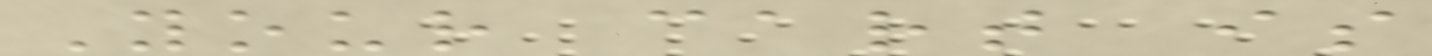Your cart is
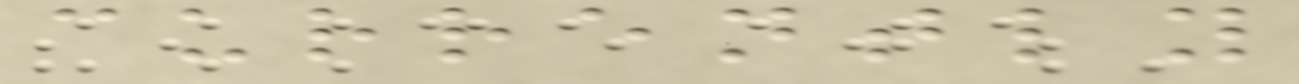currently
